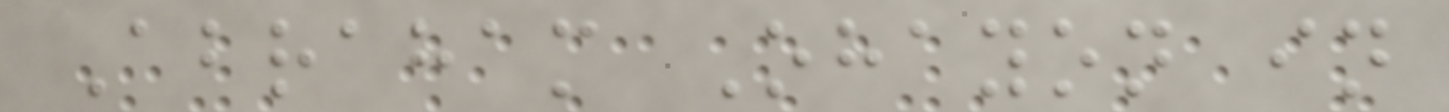Abraham Ohayon in
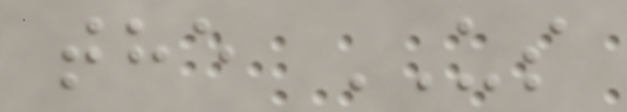the US
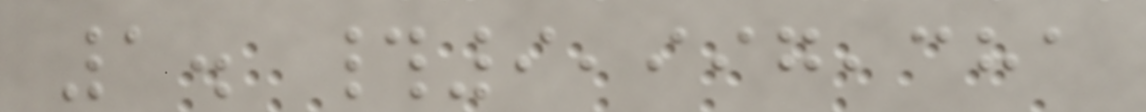1. #9,997,381
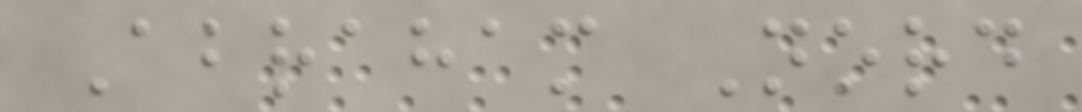Abraham Nord
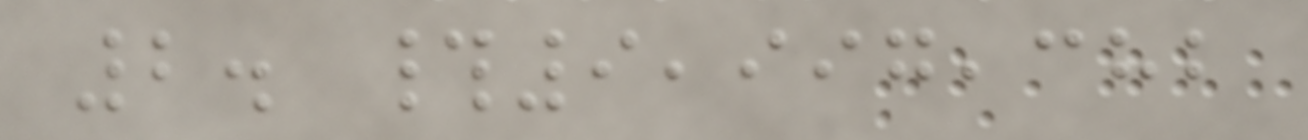2. #9,997,382
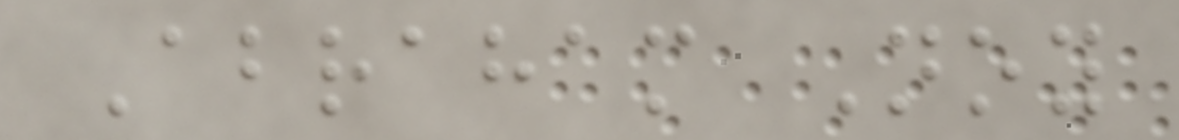Abraham Noy
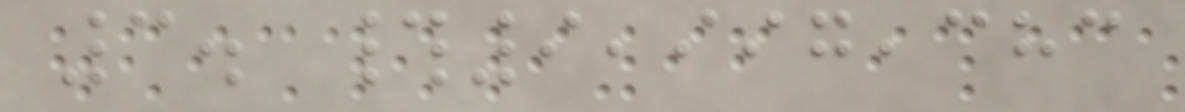3. #9,997,383
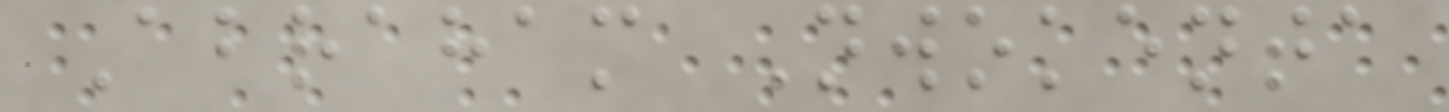Abraham Nwokenta
